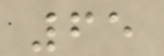65
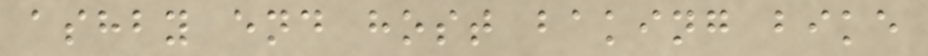ashby end host baking bike
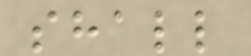shall
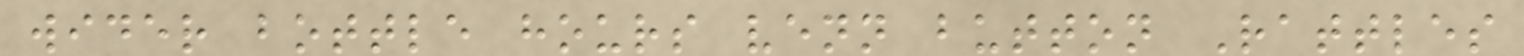wider bottle hours venn button Rattles
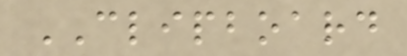CLIPBOARD
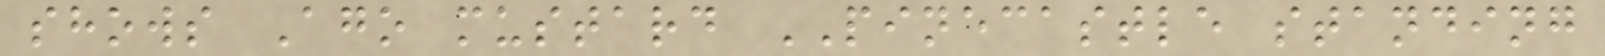shows Ago mustard PINECASTLE standing
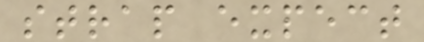strap expect
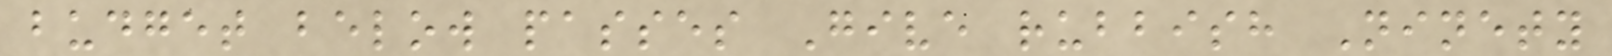budget below passes Give rubbish Ninety
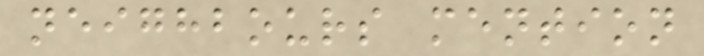neighbours mention
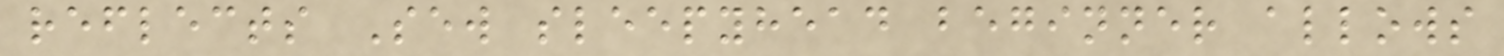reflects Sew sleepyhead beginner allows
